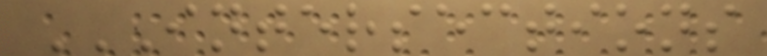INTERSECTIONS
